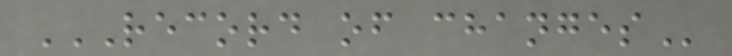RECORD OF CHANGES
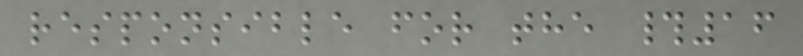responsible for the #16
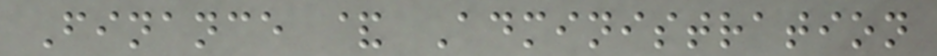Finance & Administration
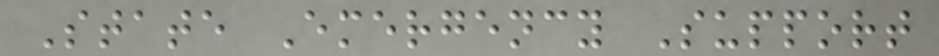State Emergency Support
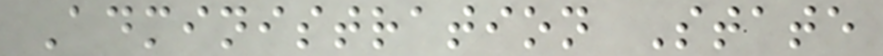Administration State
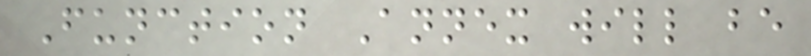Function Annex will be
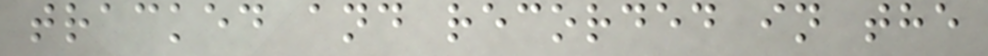tracked and recorded in the
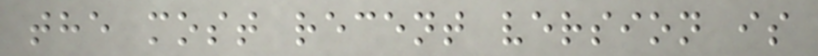the most recent version is
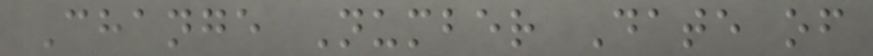Change Number Date of
